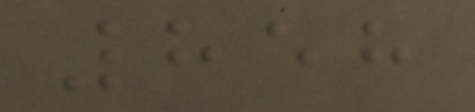858
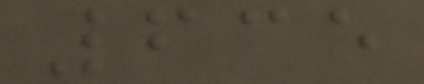635
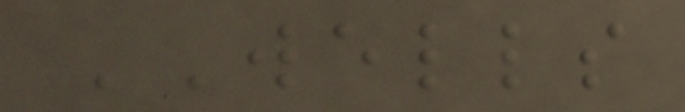WELLS
